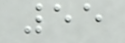55
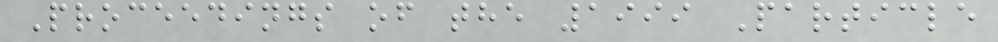Proceedings of the 1999 Particle
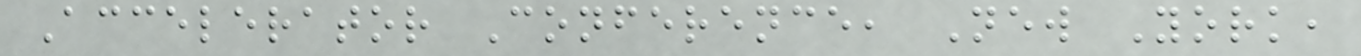Accelerator Conference, New York,
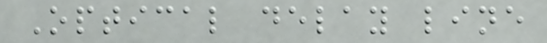Optical delay line
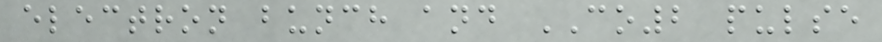electron bunch and CO2 pulse
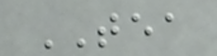TEA
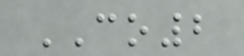CO2
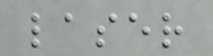laser
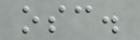osc.
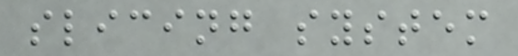slicing system
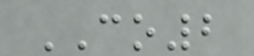CO2
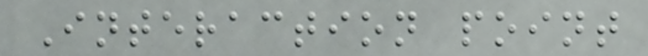Interaction point
